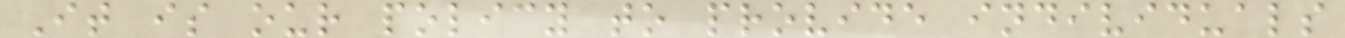It is our policy to provide individuals
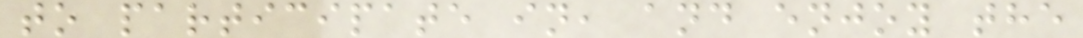to participate in, and enjoy the
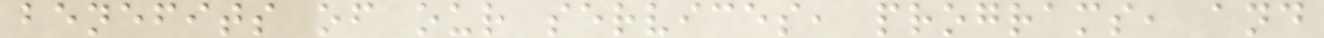benefits of our services, programs, and
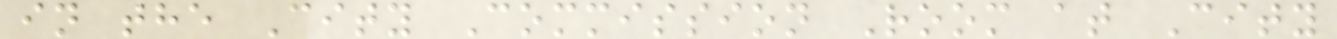in the City Commission Room at City
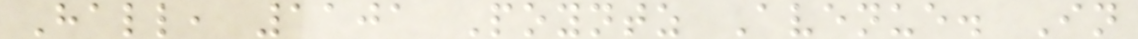Hall, 1101 Poyntz Avenue. In
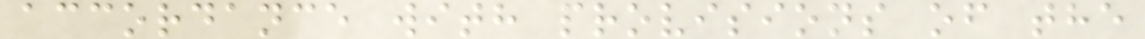accordance with provisions of the
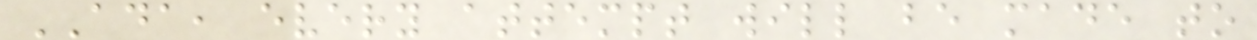ADA, every attempt will be made to
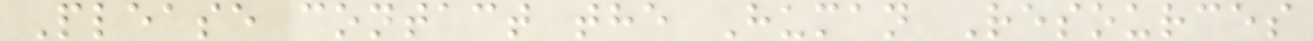Please contact the Human Resources
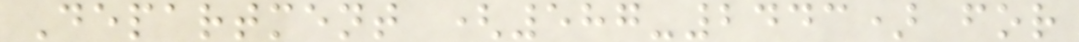Department (587-2443) for
